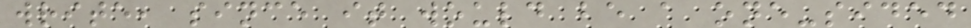write, since it would be a one-sided
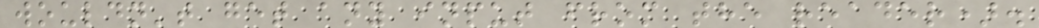wouldn't get any input from the reader).
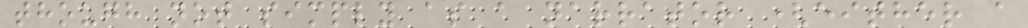though not simply as a narrator (either a
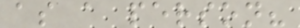as a person?
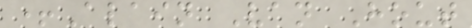+Alain Van Hout
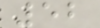52
